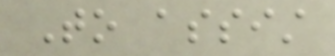To assist
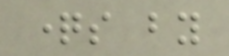questions by
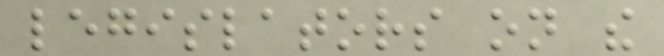legislators on the
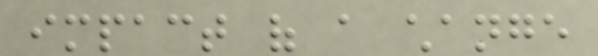impact of a change
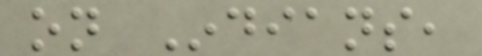on Indians,
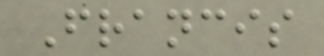Francis
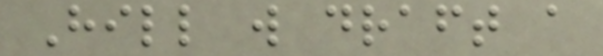Hill will draft a
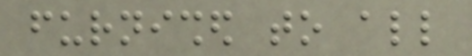furnished to all
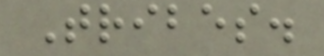Tribes.
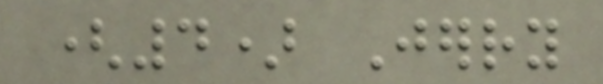(4) Jerry
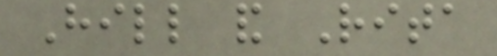Hill and Rita
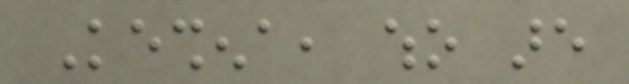Keshena, who are
